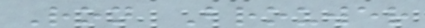Ron Brouwer
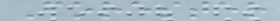Forester
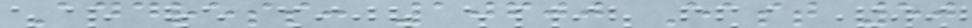Address: 10600 East 50
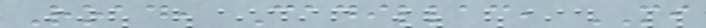Road, Cadillac, MI
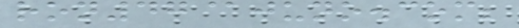ron47@juno.com;
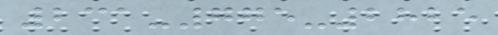231-775-2825
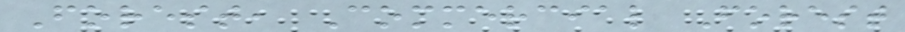Forest, Commercial Forest
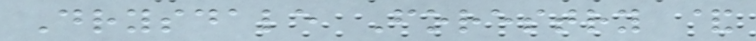Drysdale Forestry &
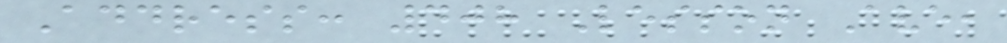Address: 408 Lesson Ave,
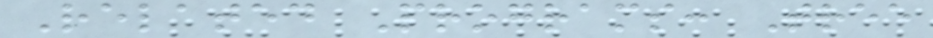Related Programs: Tree
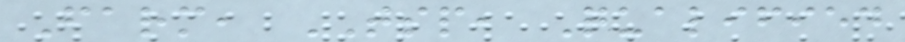Farm, TSP, Qualified
